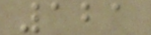121
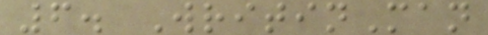6. WritinMan
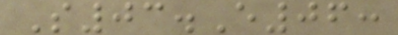S03.E06:
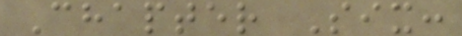Chapter Six:
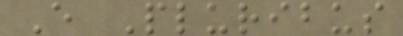E Pluribus
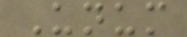Unum
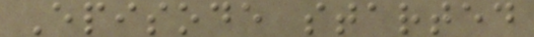Episode started
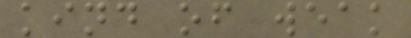kind of weak
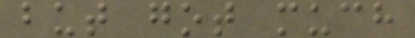but got much
